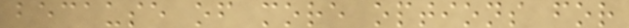because of more options for
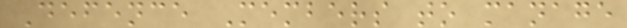Defence Members to manage
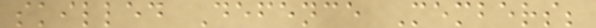skilled Defence Members;
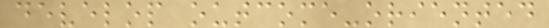develop outcome-oriented
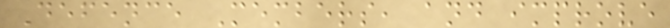Defence Members, and improve
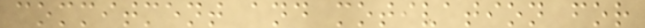commitment and motivation for
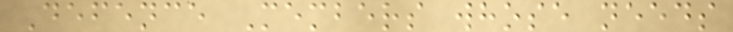Defence Members whose needs
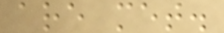are met.
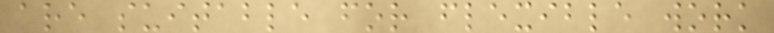are suitable for flexible work
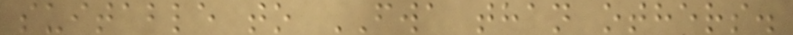suitable to FWA than others.
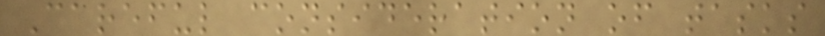Careful consideration of tasks
